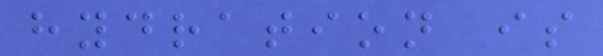hydration is
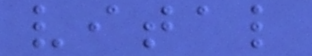vital
